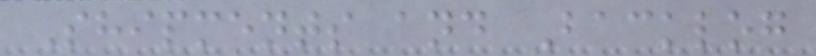Shipments and Backlog
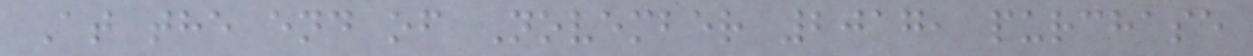At the end of November 2017, purchase
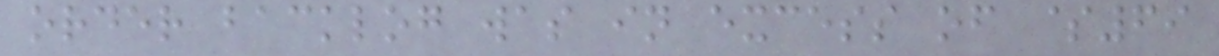order backlog was in excess of $69
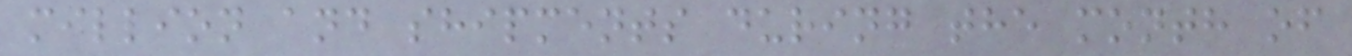million and shipments during the month of
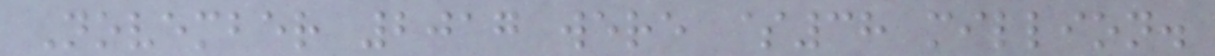November 2017 were $38 million.
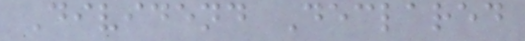Dividend Declared
